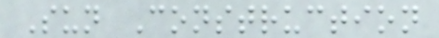Sun Construction
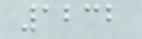1232
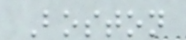Boston
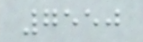7550
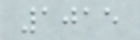1015
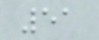51
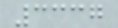3337
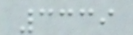3339
